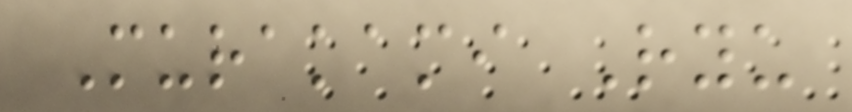Murakami Ryu
